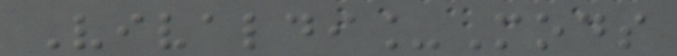Vivaldi_Mods
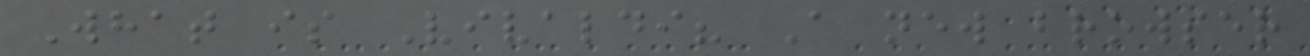What is Vivaldi? A new browser
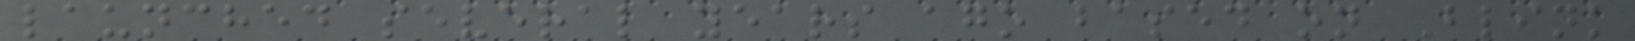launched several years ago based on Blink
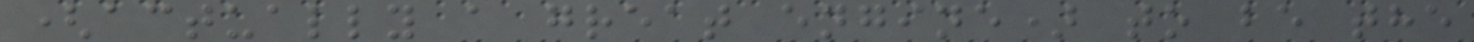(actually a great engine) to be the
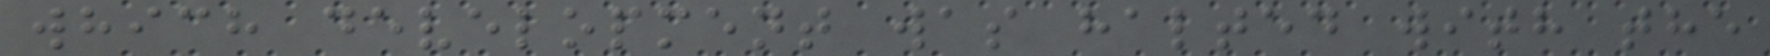which development was halted with the
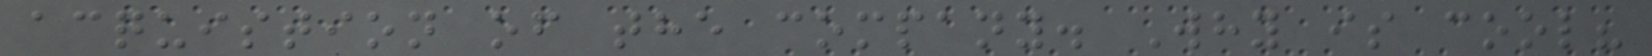acquistion of the company. Why is cool?
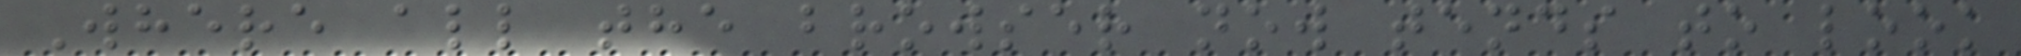Where all the browser now tends to look
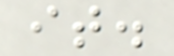it.
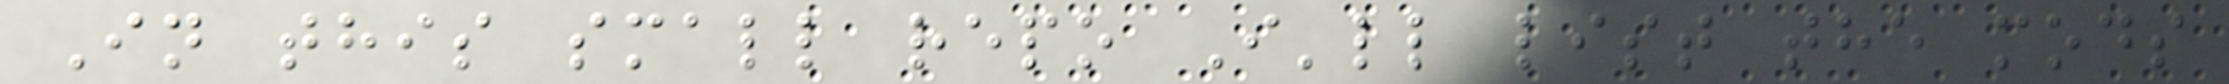In this small repo I'll list the mods
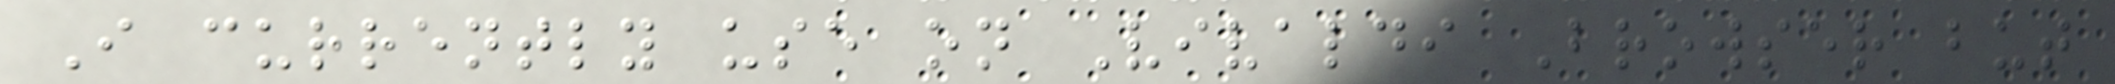I currently use on Vivaldi Browser but
